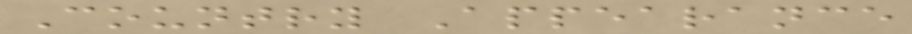Country Appearance
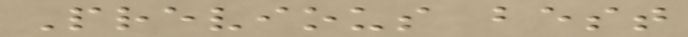Previous best
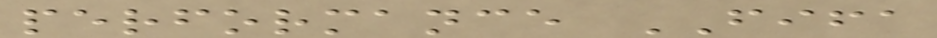performance FIFA
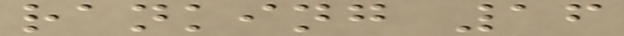ranking 16
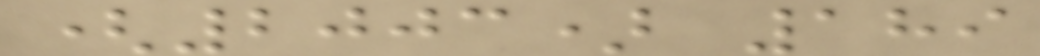(2003) 189
